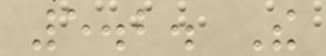5.2. The
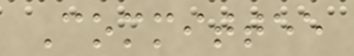Committee
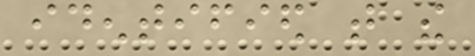identified that the
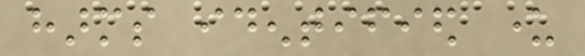harms identified under
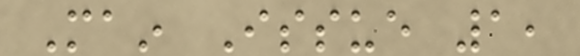Main Issue 1,
